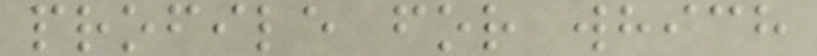profile for which
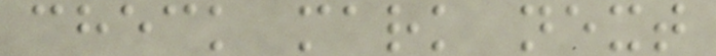check mark next
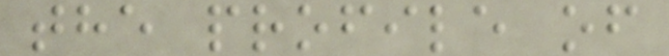the profile of
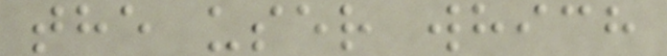the user which
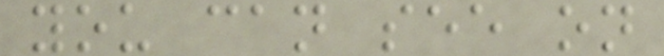you can see on
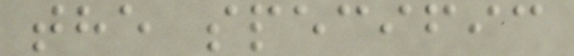the specific
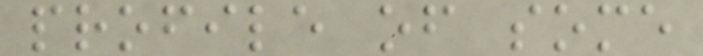profile of some
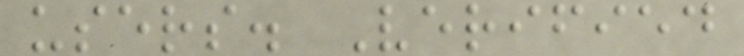users. Verified
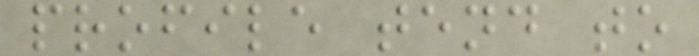profile tend to
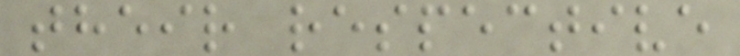their respective
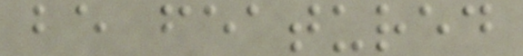be featured
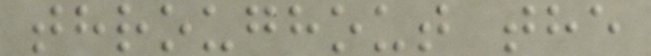throughout the
